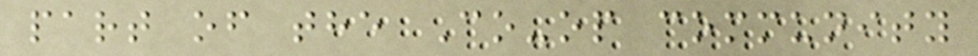part of the Co-op community
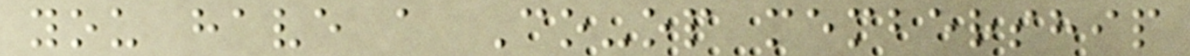you have a Co-op membership
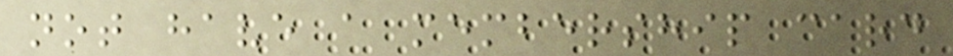not have a membership card
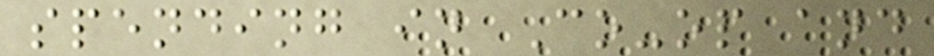spending in Co-op and
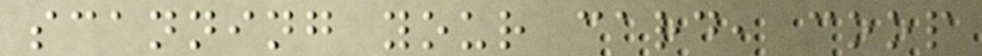scanning your card, coop
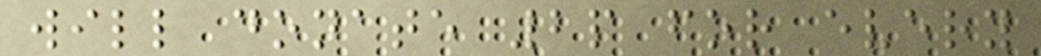will donate 2p for every
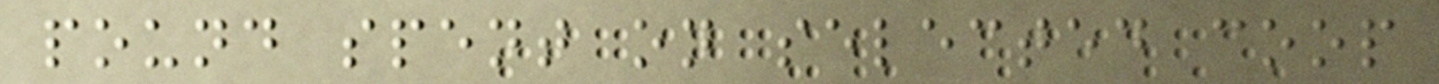pound spent on selected coop
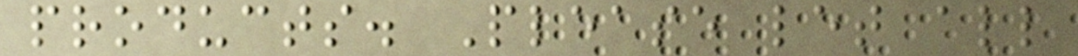products. Please let all
